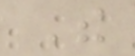The
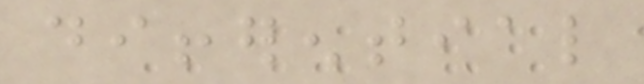differential
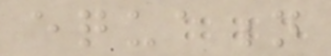equation
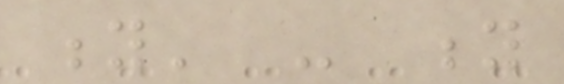y' - y
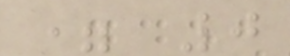= 0
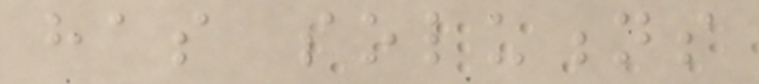has solutions
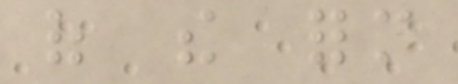of the form
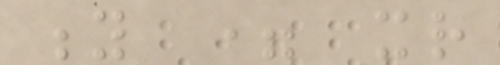y = xr
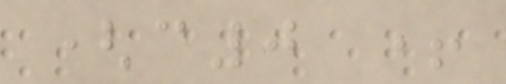(c0 +
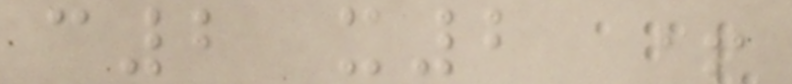c2 x2 +
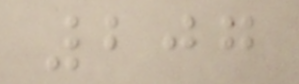207
